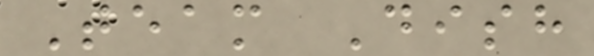Team Dish
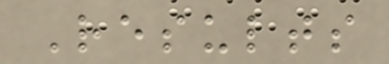Results
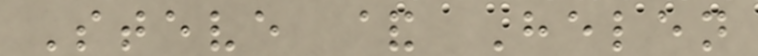Steve & Helen
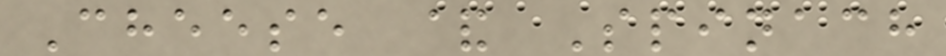Cheese & Spinach
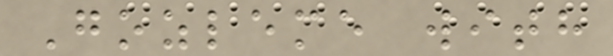Gozleme with
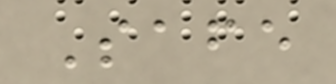Safe
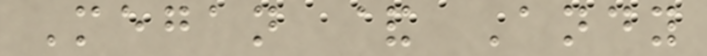Megan & Andy
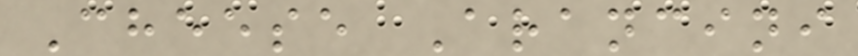Cheese Arancini
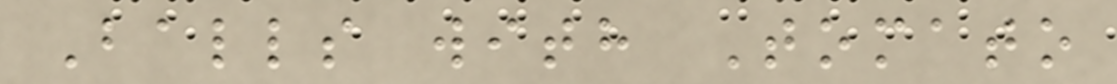Balls with Tomato
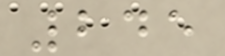245
